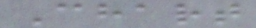Chart
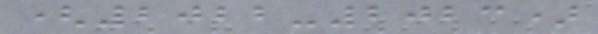(2022-2023)
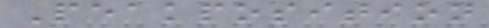Peakposition
